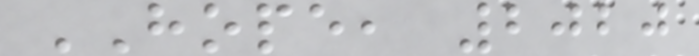HOPE, 2020
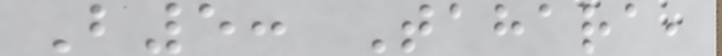B5: Tahara,
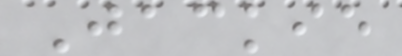Jackie
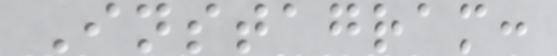Instagram:
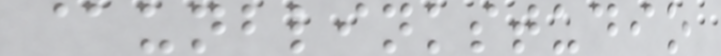@unblinkstudio
